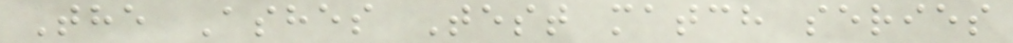The Ashes Test match series
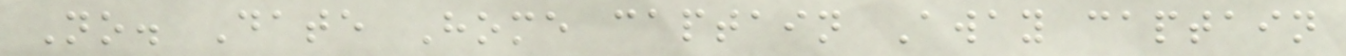No. Date Home captain Away captain
